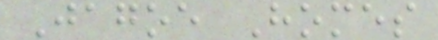Jagoe Homes
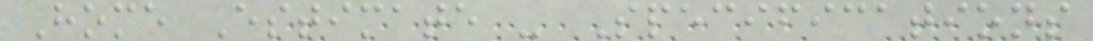Home Estimate - Specifications
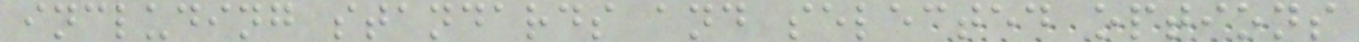including standards and selected options
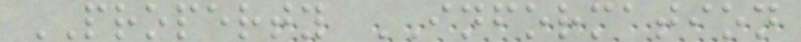PROPERTY INFORMATION
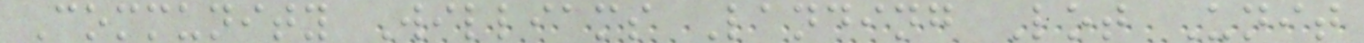Community Williams Landing Lot Unit
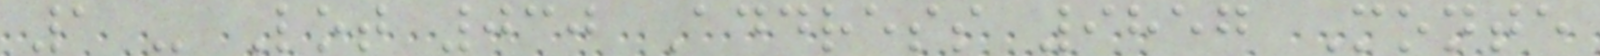1 - Lot 030 Address 9857 Monte
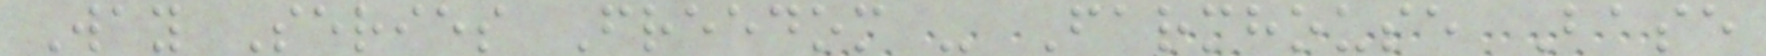Way Series Freedom - Farmhouse Base
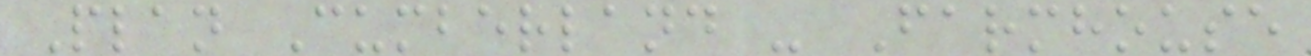Plan Cumberland - Farmhouse
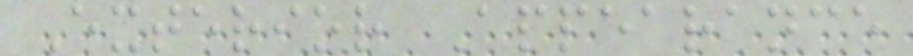Exterior Appearance
